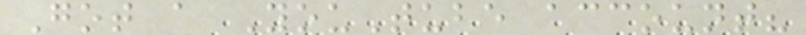Got a YouTube account?
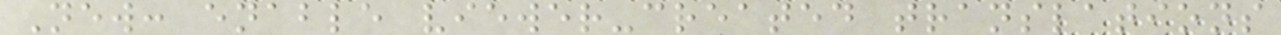New: enable viewer-created translations
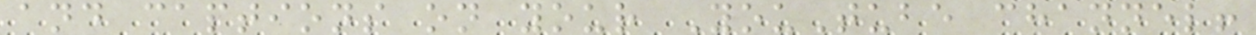and captions on your YouTube channel!
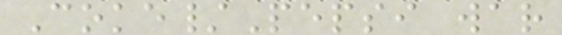Coke/Pepsi war
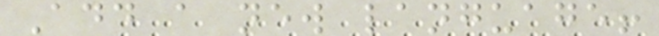Add a new language!
